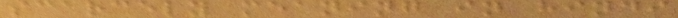scarcely meaning in hindi
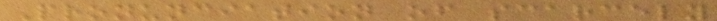Pronunciation of scarcely
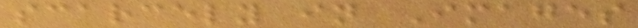scarcely in Images
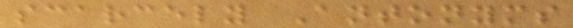scarcely Antonyms
